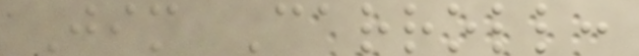Jim Carroll:
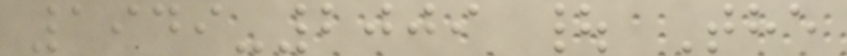1949-2009 | The
